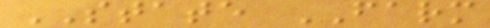STATE FARM
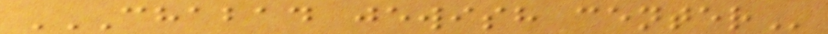CHABAD JEWISH CENTER
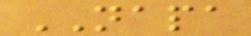NAPA
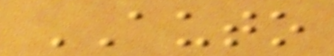AUTO
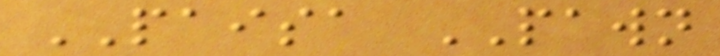PAISA PAWN
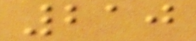210
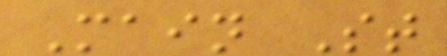Main St
